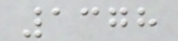1378
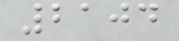2104
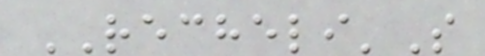RECHELI'S
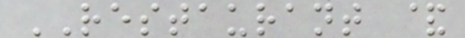RESTAURANT &
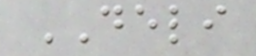DELI
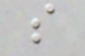s
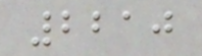2210
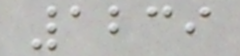1239
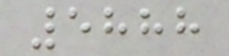5888
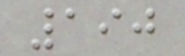190
